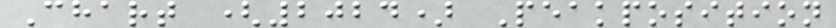Chart (2024) Peakposition
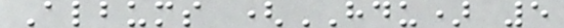Albums (HDU) 5
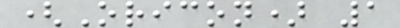(Oricon) 1
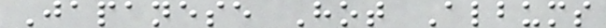Japanese Hot Albums
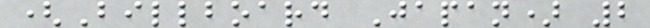(Billboard Japan) 2
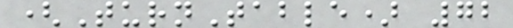(TurnTable) 72
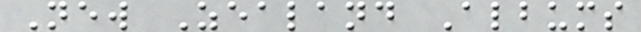New Zealand Albums
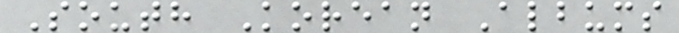South Korean Albums
